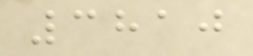3810
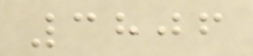3806
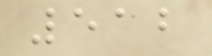512
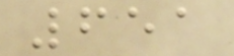651
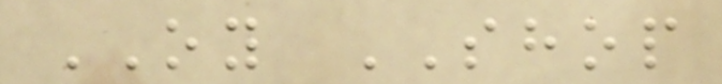OY SHOP
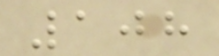108
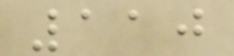110
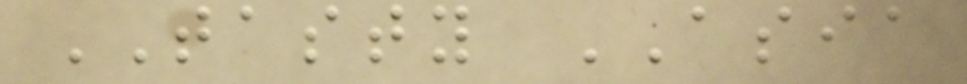TASTY ASIA
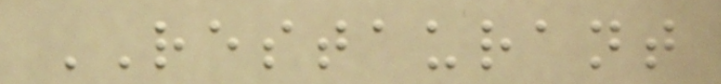RESTAURANT
